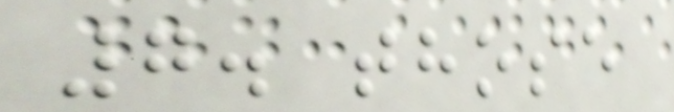7. those
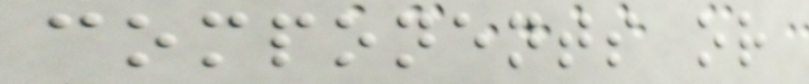components or
